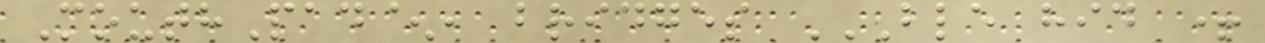MouthPad^, bridges BLE HID +
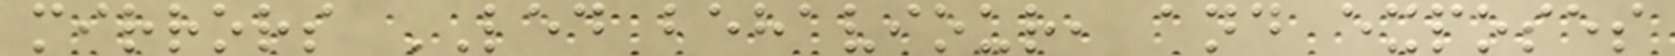mirrors LED behaviour, and exposes
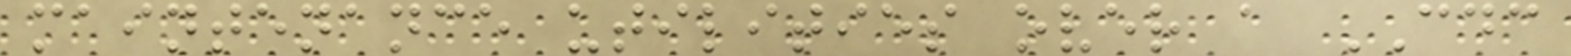maintenance utilities over a CDC
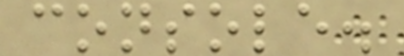console.
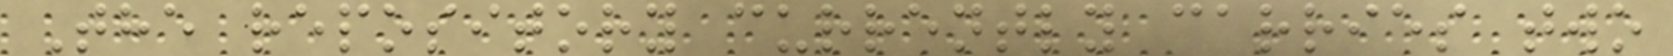The repository currently carries two
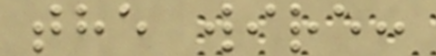the wire:
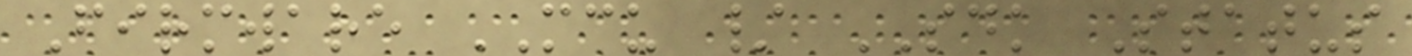Firmware MCU / SDK Status
